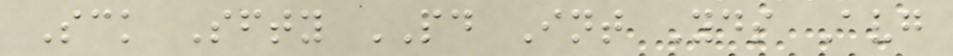Sck Sfty PD Int Yds Avg
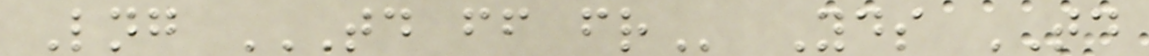Lng TD FF FR Yds TD
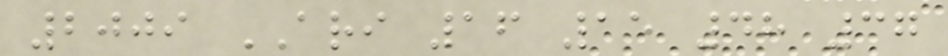2009 ARI 16 15 48 37
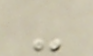-
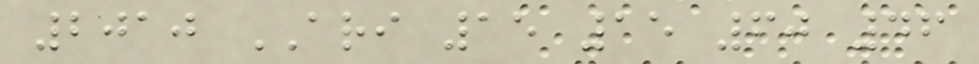2010 ARI 15 15 60 46
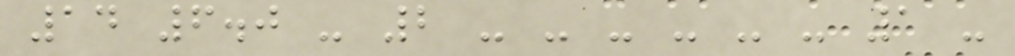14 6.0 - 2 - - - - - - 1 -
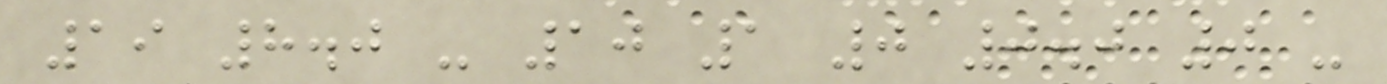19 8.0 - 10 1 0 0.0 0 -
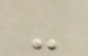-
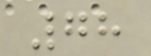78
